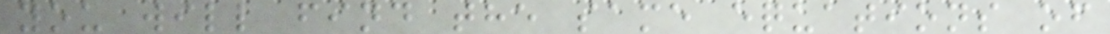you will find the same equations of
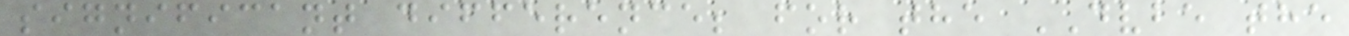significant difference; for the DVBE the
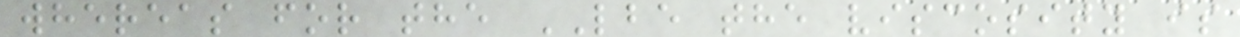whereas for the LBE the viscosity is
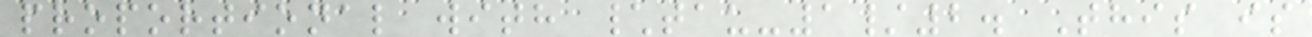proportional with \tau-1/2. This is
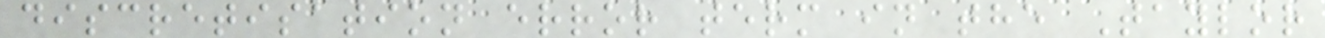discretisation error term in the Taylor
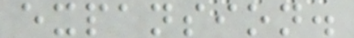expansion.
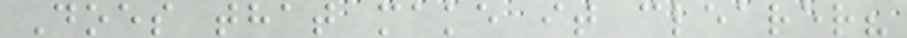Does that make it clearer?
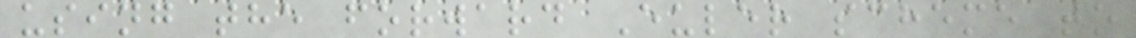using the forward Euler scheme to
